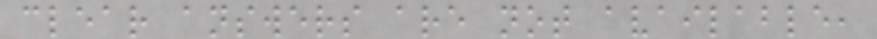clear answers are not available,
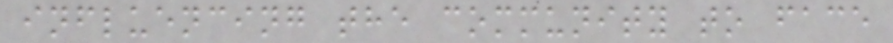influencing the community to face
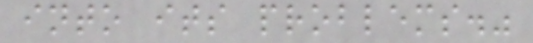into its problems."
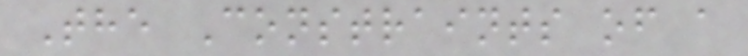The Constraints of a
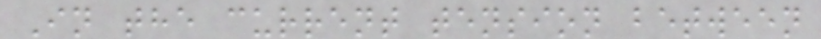In the current tension between
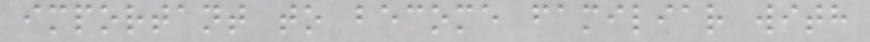important to become familiar with
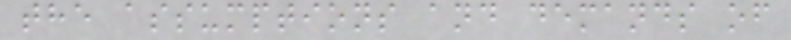the assumptions and demands of
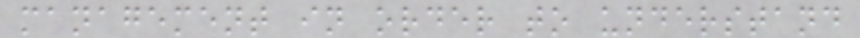management in order to understand
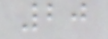20
